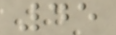45
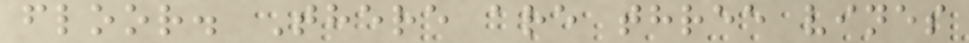floor. There are three vines
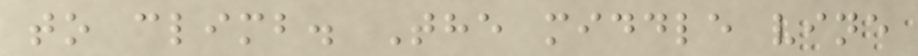to climb. The middle vine
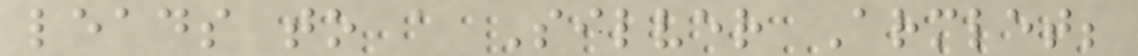leads to a Silver Armlet;
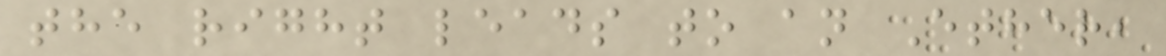the right leads to an Ether,
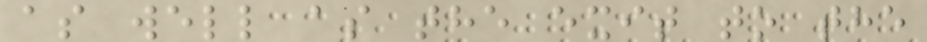as well as the exit to the
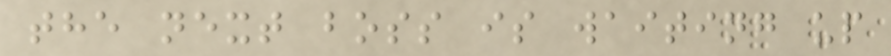the next boss is waiting up
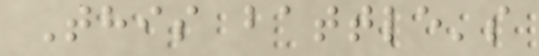This battle's
